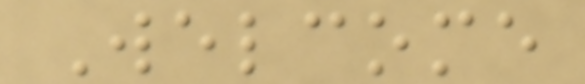Welcome
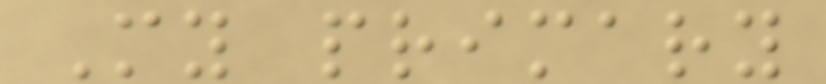My primary
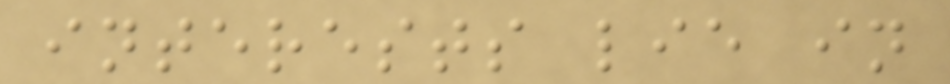interests lie in
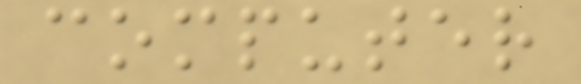computer
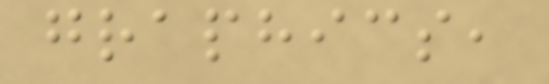graphics,
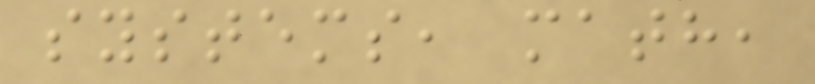systems, math,
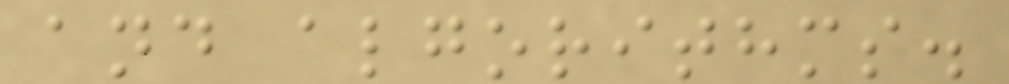and algorithms.
